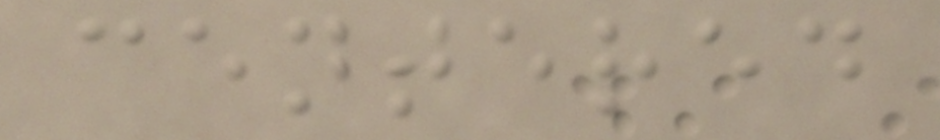centered
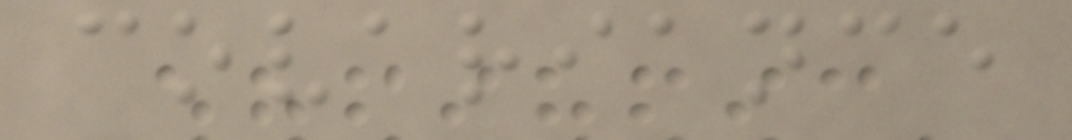covariance
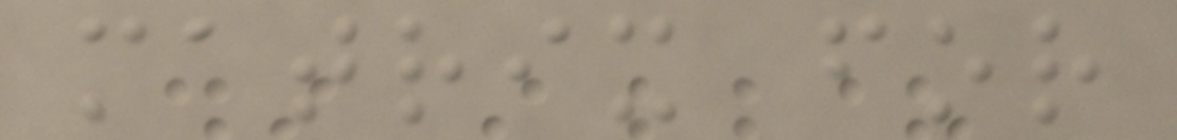matrix for
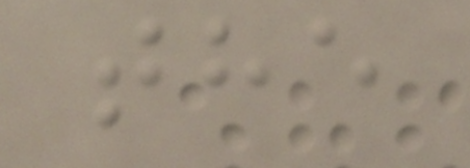the
